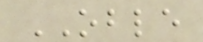OBLE
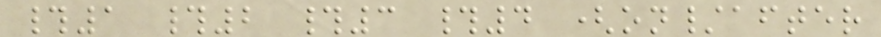#1 #2 #3 #4 (on/after
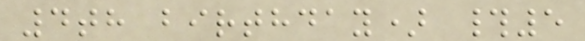4th birthday) #5
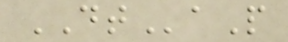DTaP
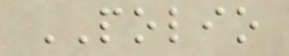POLIO
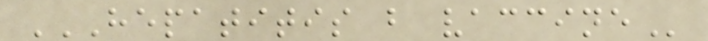HEPATITIS B VACCINE
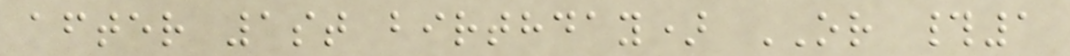after 1st birthday) OR #1
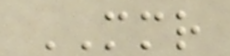MMR
